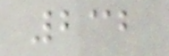232
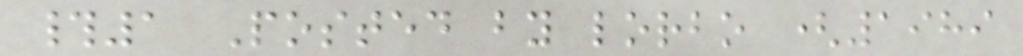#1 Posted by lorbo (1989
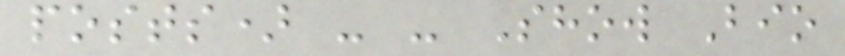posts) - - Show Bio
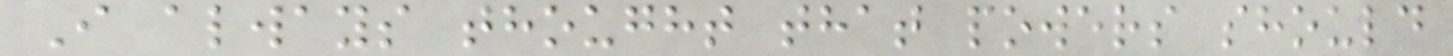I always thought that powers should
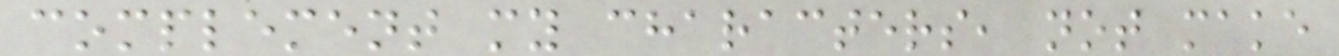complement my characters, not make
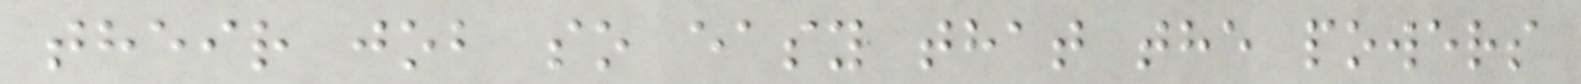their job so easy that the powers
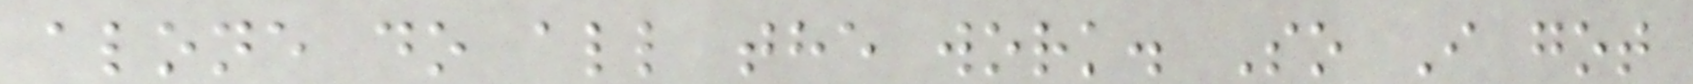alone do all the work. So I got
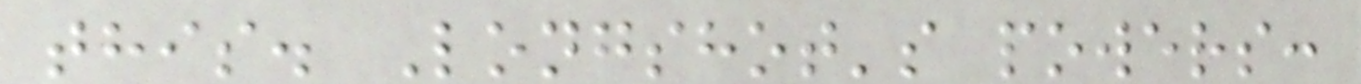this. Longshot's powers:
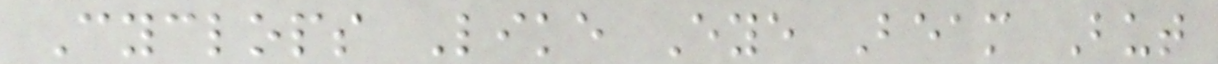Cyclops Like Eye Beam But
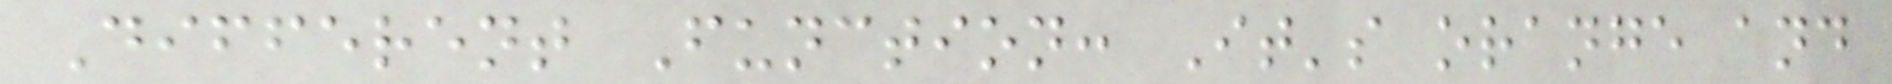Different Function: It's orange and
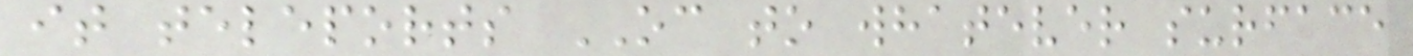it teleports OC to whatever surface
